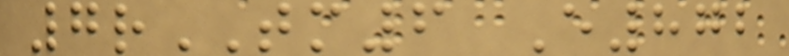7rTM6 E872
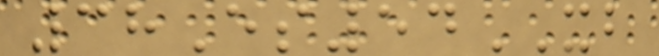38Es54XB
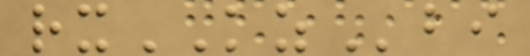rxKZbi
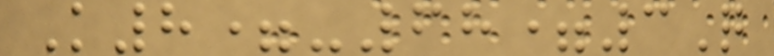K8=-68=3Q
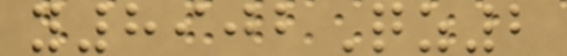y8902Qz2
